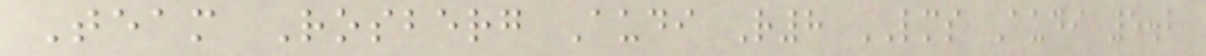Team Rosberg Audi R8 LMS Audi 5.2
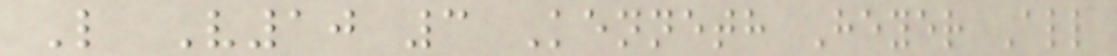L V10 3 Kenneth Heyer All
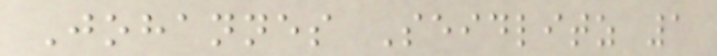Johannes Seidlitz 1
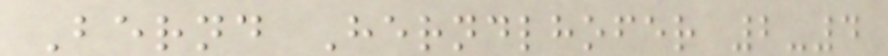Bernd Herndlhofer 2-4
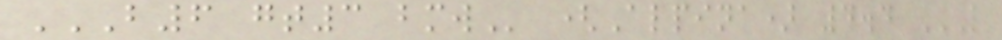B6 GT3 BMW (Alpina) 4.4 L
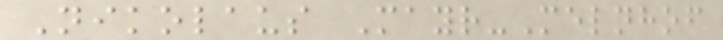Nikolaus Mayr-Melnhof
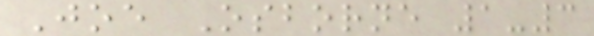Joe Osborne 1-3
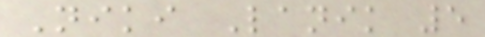Niki Lanik 5
